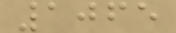1065
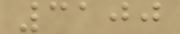3100
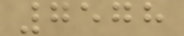7578
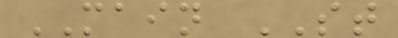MAIN ST
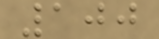100
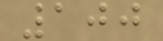100
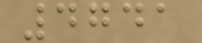4741
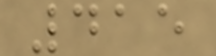415
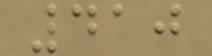410
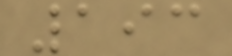193
